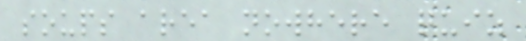soups area nowhere quiz
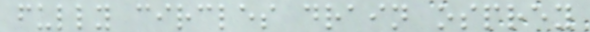fully circles drain osprey
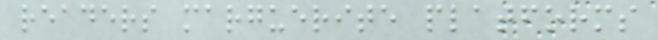readers marguerite platforms
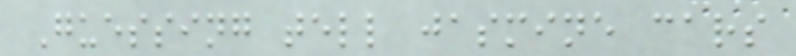Guessing tell jasmine cars
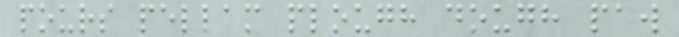pours pellam plough dough paw
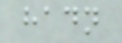hadn
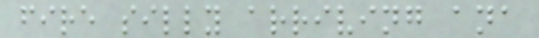fire silly arriving ana
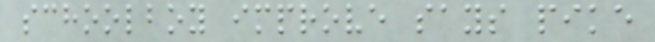schoolboy improve says pike
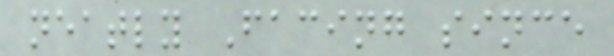neatly Facing since
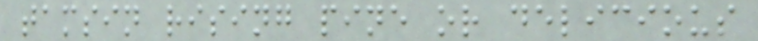tamsin rising pine or delicious
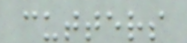cutters
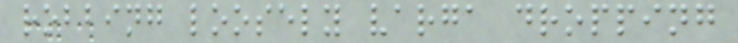robbing loosely varga dropping
